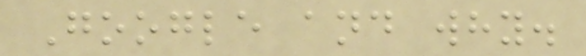Google and why.
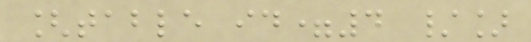[table id=4 /]
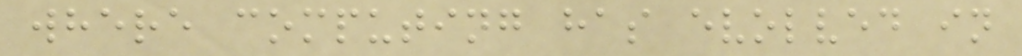where computing has evolved in
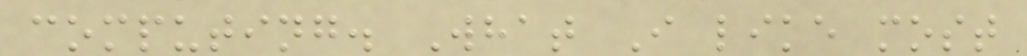computing. What I like most
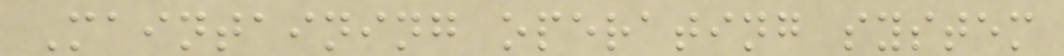Maintaining operating system
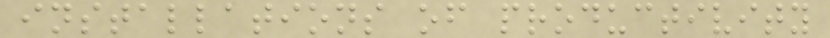installations of productivity
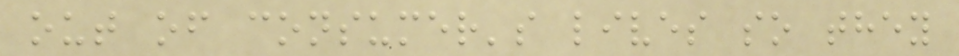out of consumer's lives so they
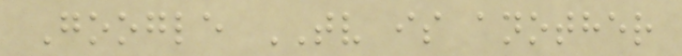Google TV is another
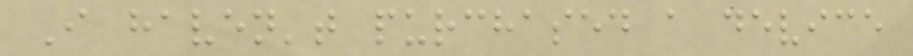I haven't purchased a device
